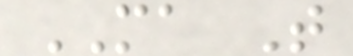MA T
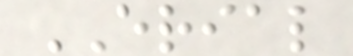ERIAL
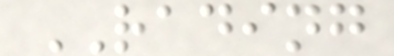RADING
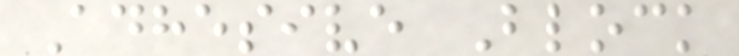Adhesive Block
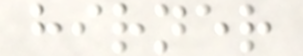hirner
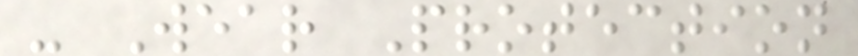- Wear Protection
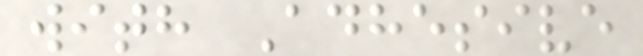with Adhesive
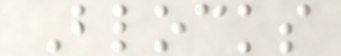Blocks
